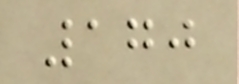170
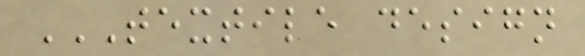TEXTILE DESIGN
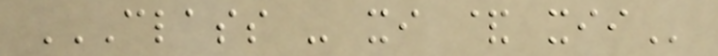CLASS - XI & XII
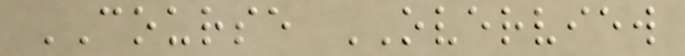COURSE OVERVIEW
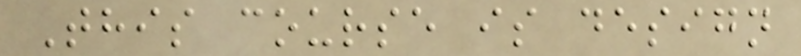This course is design
